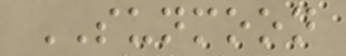SUNMOON
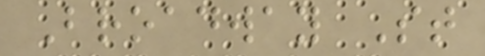Broadway St
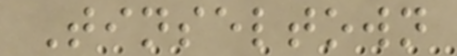Tinseltown
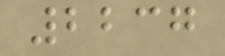2237
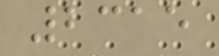2315
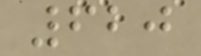620
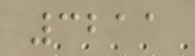3211
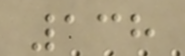138
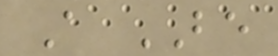A BE
